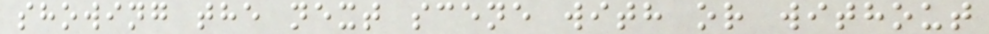showing the next scene with or without
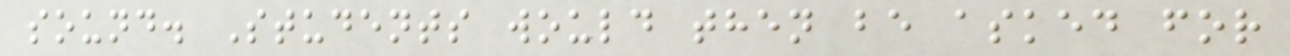sound. Students would then be asked for
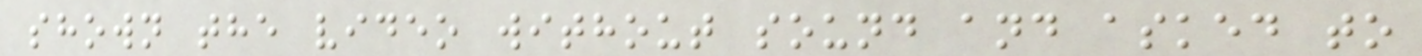shown the video without sound and asked to
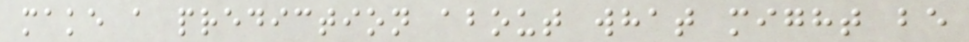make a prediction about what might be
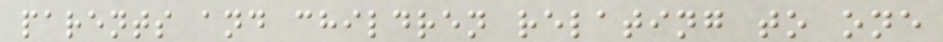parents and children relating to one
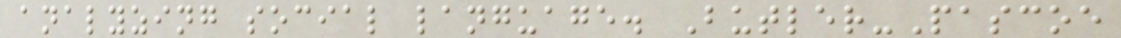analyzing social language. Butler-Pascoe
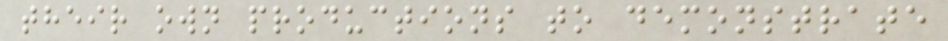their own productions to demonstrate
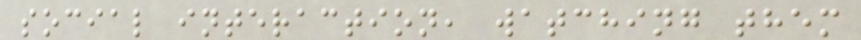social interaction, watching them
